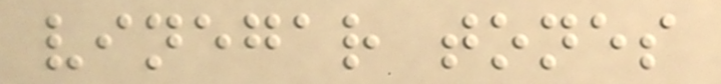vinegar tones
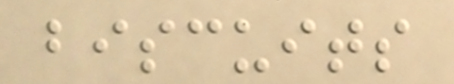biscuits
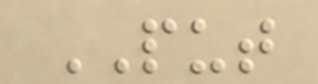PUT
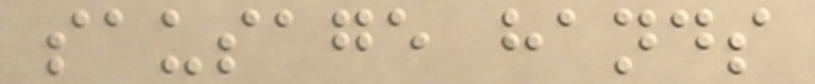sausage hands
